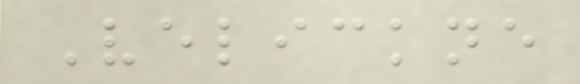Velickne
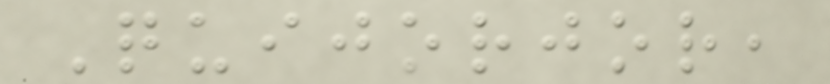Quijorjor,
